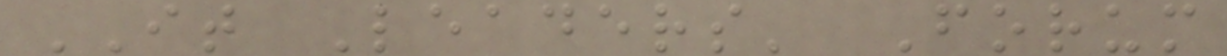IT Leaders' Forum
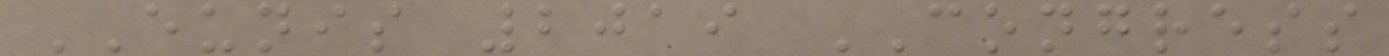EUNIS 2019 CONGRESS
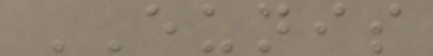EUNIS
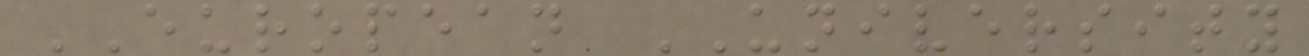EUROPEAN UNIVERSITY
